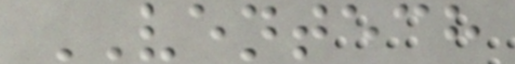VENTECH
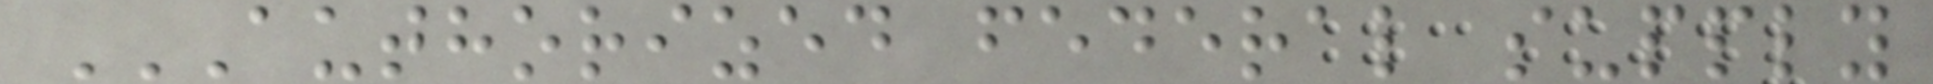AUTHORIZED FEDERAL SUPPLY
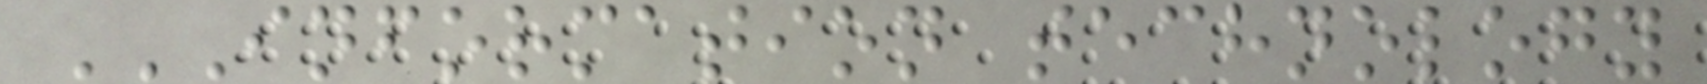INFORMATION TECHNOLOGY
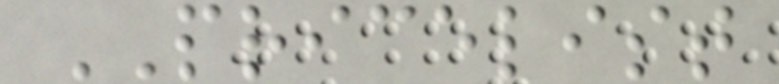PRICELIST
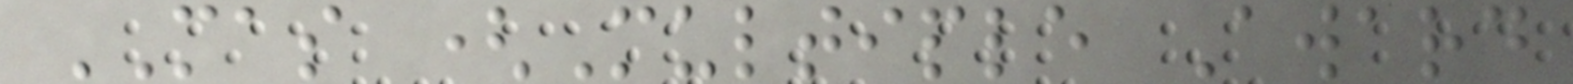MAS (Multiple Award
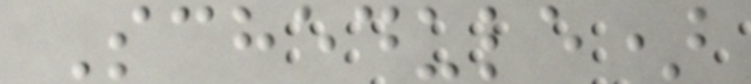Schedule)
